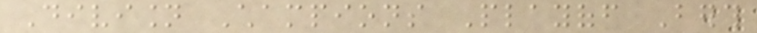Division Champions Playoff Berth
